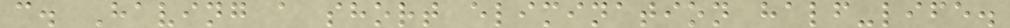c. Having a short elimination half-life.
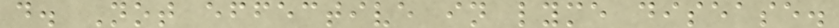d. Not effective in lyme disease.
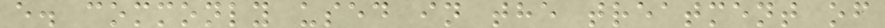e. commonly used in the treatment of
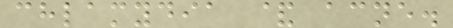chlamydia & acne.
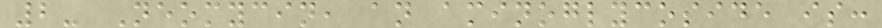2- Neomycin, an aminoglycoside is:
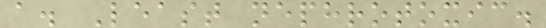a. Least nephrotoxic.
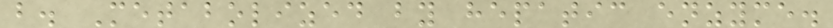b. Metabolized by hepatic enzyme.
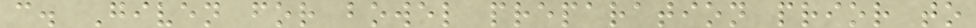c. Given for bowel preparation prior to
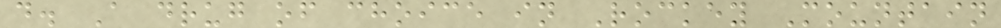d. A drug of choice in Rockey Mountain
